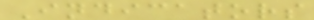Indicators
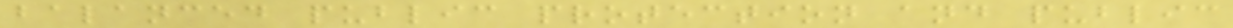balanced public protection and public
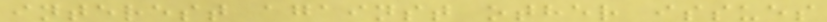interest against other issues
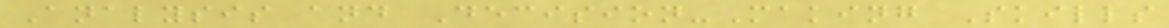Analysis and Decision-Making Skills
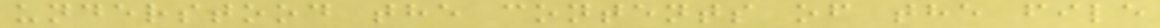understood the contents of the file
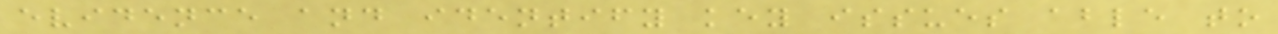evidence and identify key issues able to
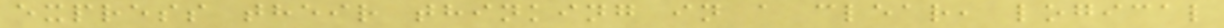express their thinking in a clear, logical
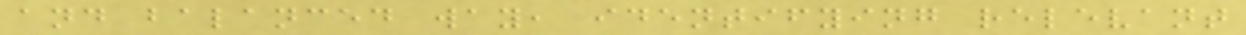and balanced way, identifying relevant
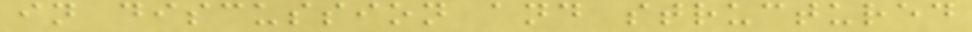in discussion and structured
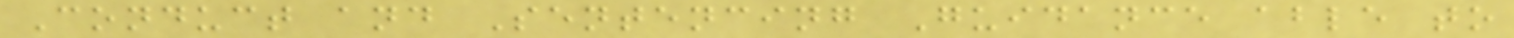Conduct and Sentencing Guidance able to
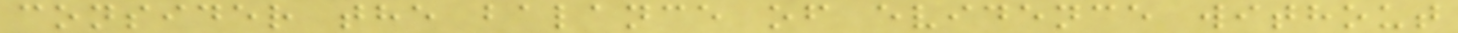consider the balance of evidence without
